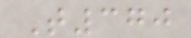T370
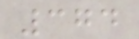374
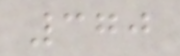370
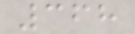368
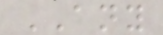ANY
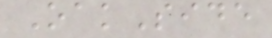OakSide
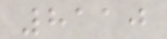8110
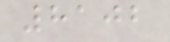8102
